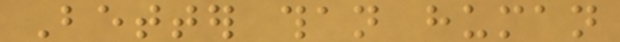Better than human
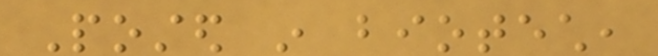Posted in biotech,
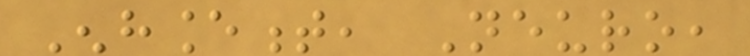Enhancement, Neuro,
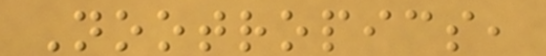Nootropics,
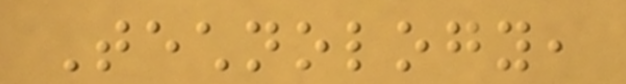Technology,
